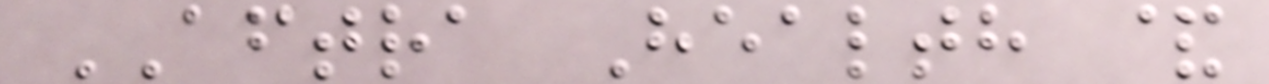AFTRA Health &
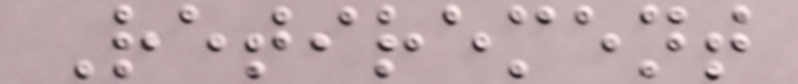Retirement
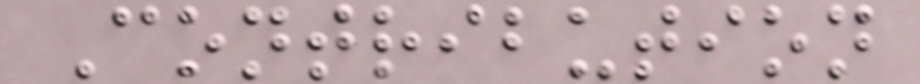Contribution
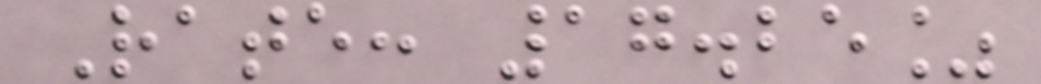Rate: 17.25%
